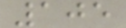105
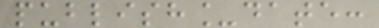publish_date:
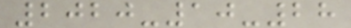2020-10-28
